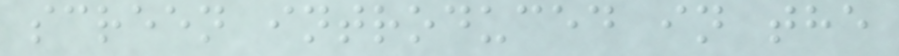screen introduced in the
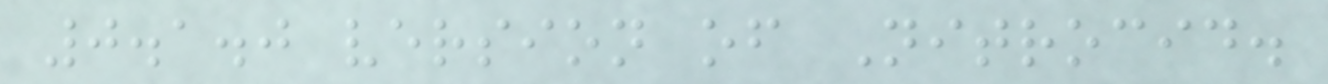0.1.0 version of Nitrocid.
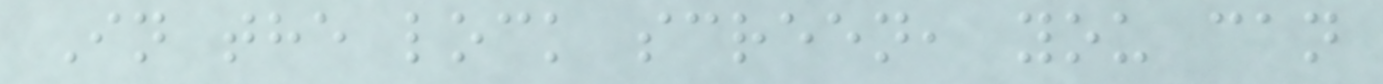In the lock screen, you can
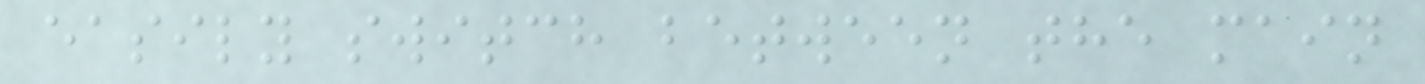easily switch between the main
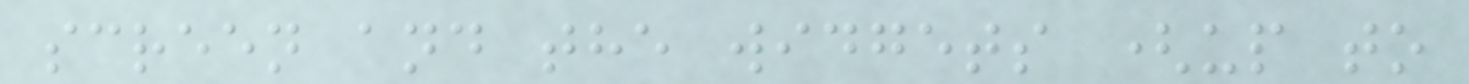screen and the widgets (up to
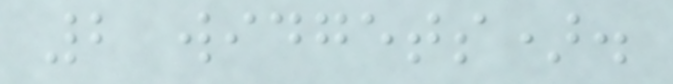2 widgets).
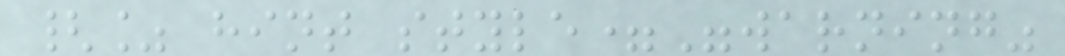{% hint style="warning"
